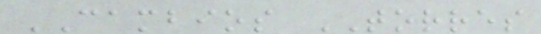CAMBIOS TORRES
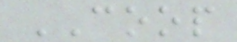COOP
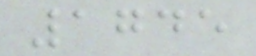1745
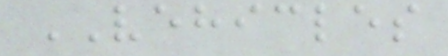VEHICLES
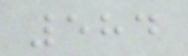584
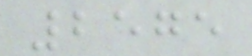2575
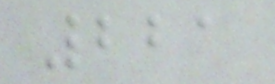221
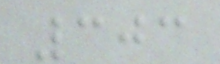303
